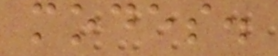modes.
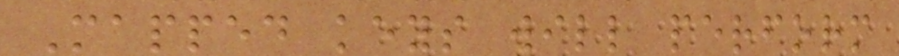Mapped keys will perform
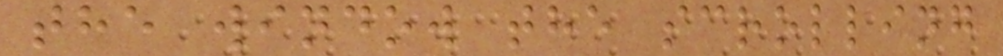the window the scrolling
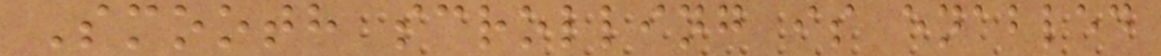Smooth scrolling is enabled
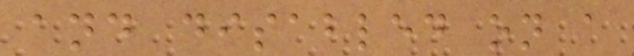and disabled on a
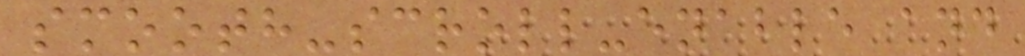smooth-scroll-enable and
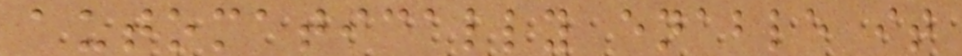automatically enable it
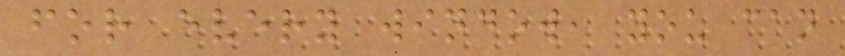for every window, you can
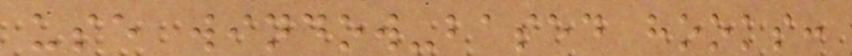use window-based hooks:
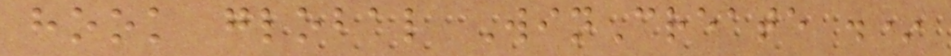hook global WinCreate .*
